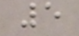5
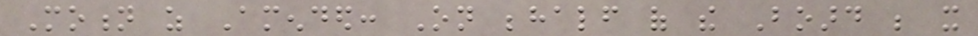Motion as Amended: On behalf of the Board be it
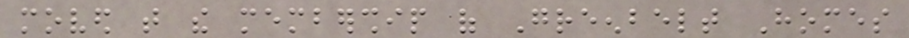moved that the membership of Greenbelt Homes
